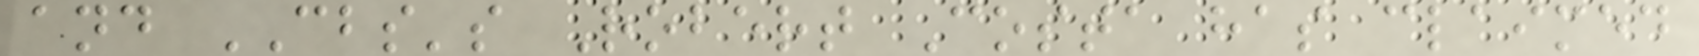and CBS's Robert Costa has claimed
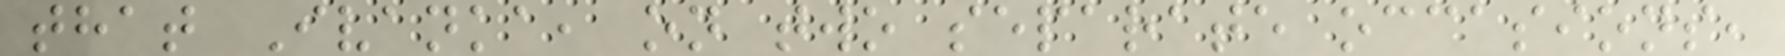that Ivanka, on two separate occasions,
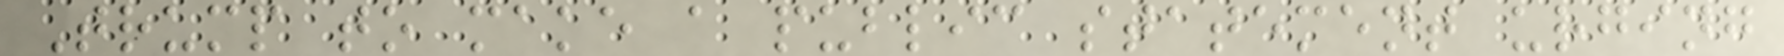Trump to make a public statement urging
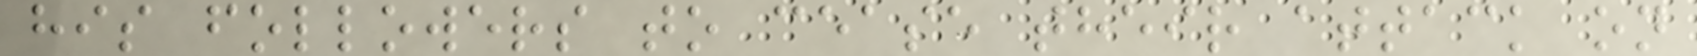his followers to cease their attack on
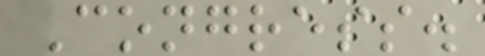Congress.
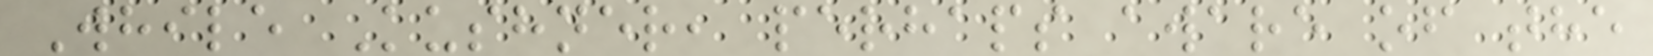While Kushner, perhaps aware of the
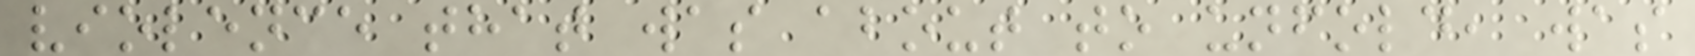violence that was about to unfold, was
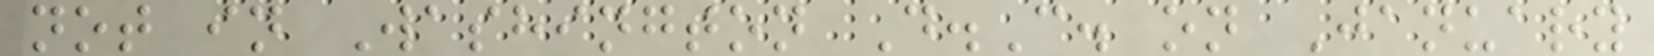not in Washington D.C. on January
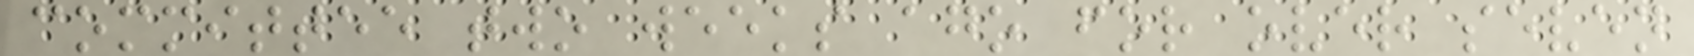committee two weeks ago for over seven
